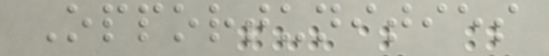Opportunities
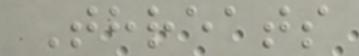Threats
